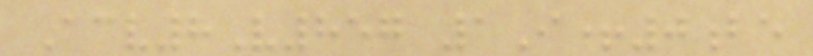Acv8V857 1I+0be
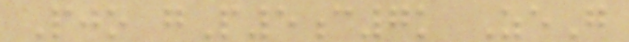Pjo gP5c7k ZeG
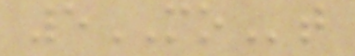5MOt
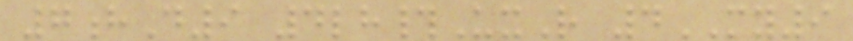7hD9 4lh#UxR 4MY9
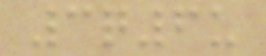3q6u
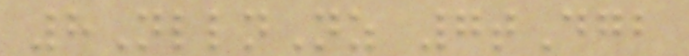8NllnNz 7tDgb
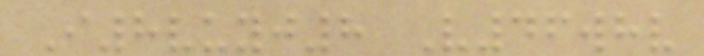I8vuyj8 V46whv
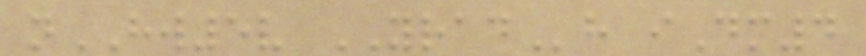nHW5v YRADh iDm4
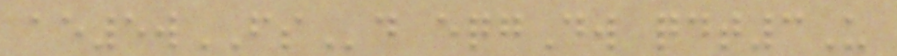ae5wFSd eqgDw qdt3U
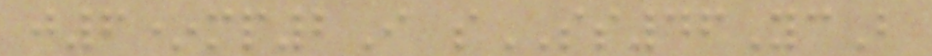j6*mp2I sSS46YcB
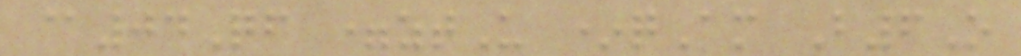@04Qf =ztU *qAm B6O
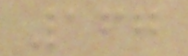167
